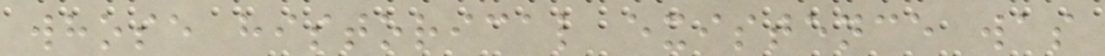whose historical existence was
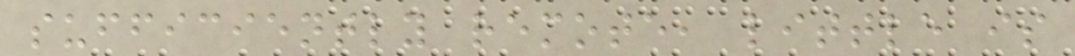sufficiently remote, little is
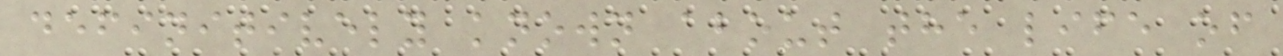definitively known about the life of
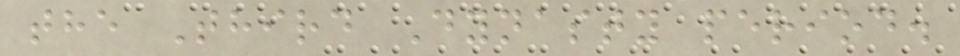the Third Dynasty period.
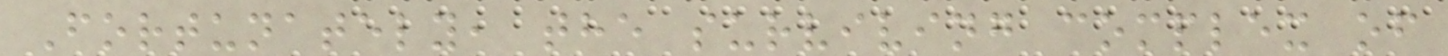Fortunately, the surviving complex of
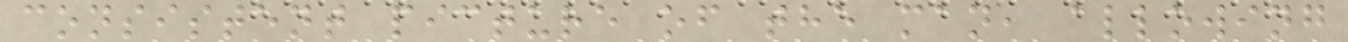consistent picture of the man, allowing
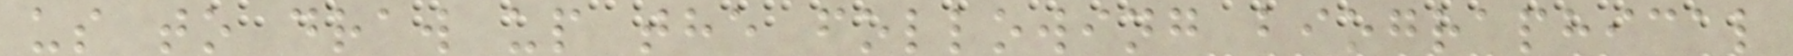us to draw up the following biographical
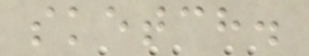sketch.
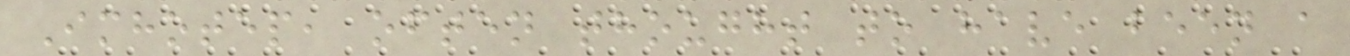Imhotep, often thought to have been a
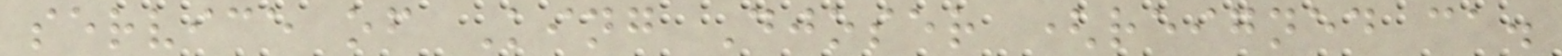service of King Djoser (reigned ca.
